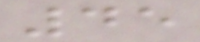45
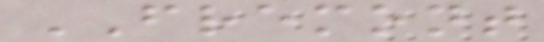FREMONT
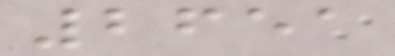2651
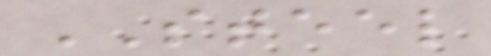STEEL
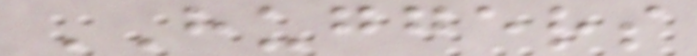HUGGERS
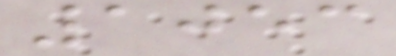1053
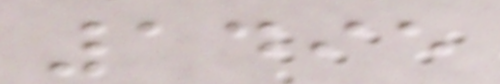1495
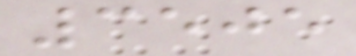3505
